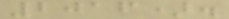2016).
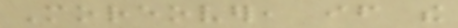Moreover, if the
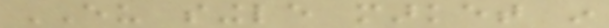EU single market in
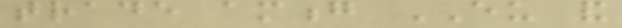trade among EU and
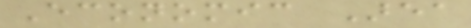Economic Area
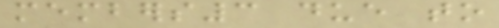members3 due to
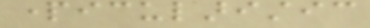particularistic
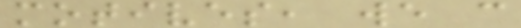motives, we can
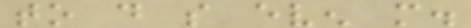to do so even more.
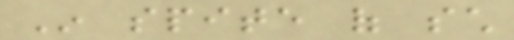In spite of such
